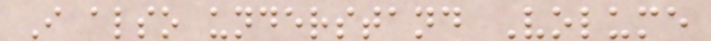I also understand Volume
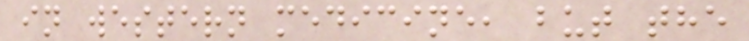in western medicine, but the
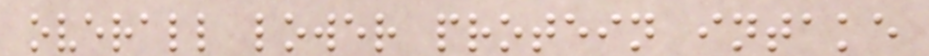overall lower protein intake
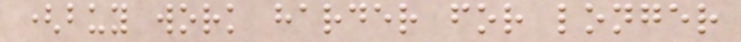(buy work harder for longer
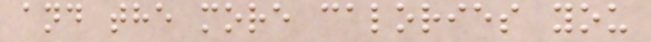and the more calories you
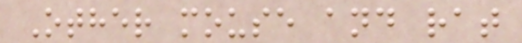Other mouse and rat
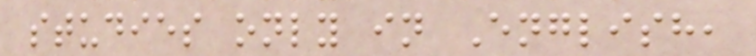studies only in English,
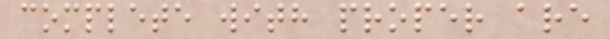complete with proper are
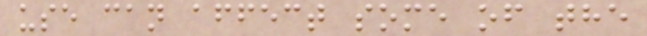use can affect some of the
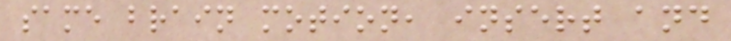same brain motion, insert and
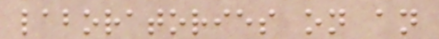laboratories on an
